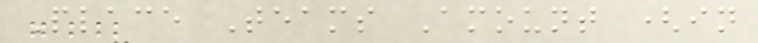Place Teams Amount (in
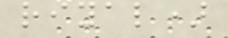riyal)
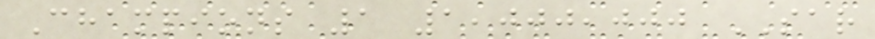Champions 1 1,000,000 SAR
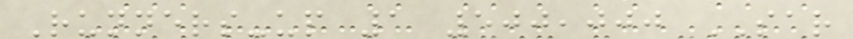Runners-up 1 500,000 SAR
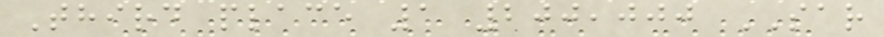Third place 1 200,000 SAR
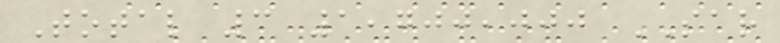Total 3 1,700,000 SAR
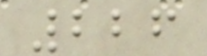226
